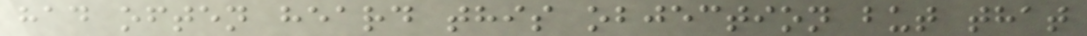had often heard this objection but that
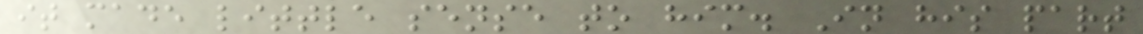it made little sense to him. In his part
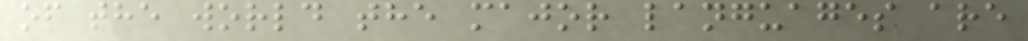of the world the major languages are
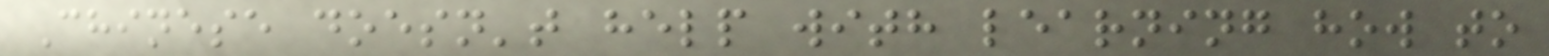Chinese doesn't help with learning how to
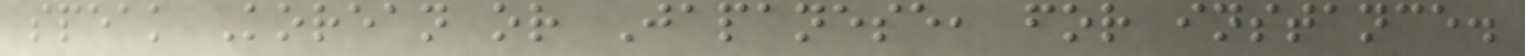speak Korean or Japanese, for instance.
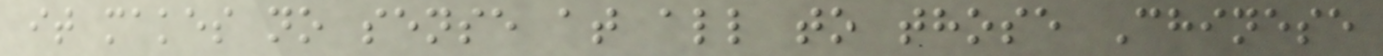it makes no sense at all to those Chinese
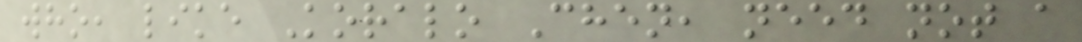who, like Koralo Chen, need not a
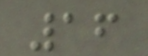16
